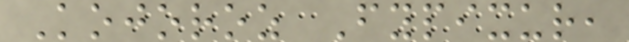Kojoroz Fypixur,
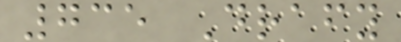735 Drafy
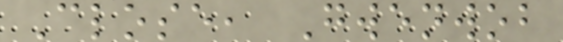Close, Gwenwob
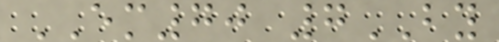EM70 7BY
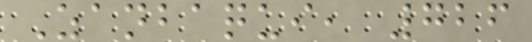Zanbaqui, 726
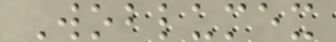Woblumex
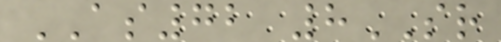AS72 8SR
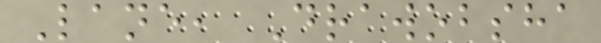Lane, Drawobsha
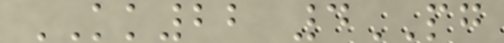KK22 4PG
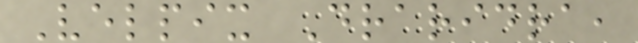Velpix Draridra,
